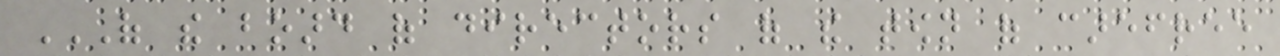OF THE BOARD OF DIRECTORS OF THE TOWN OF CAREFREE
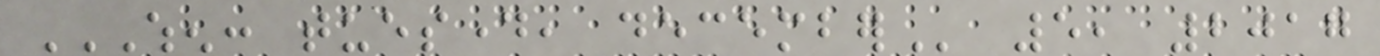WHEN: TUESDAY, DECEMBER 5, 2017
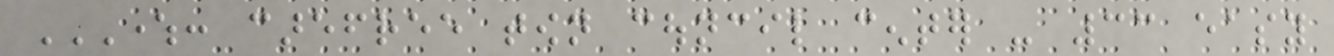WHERE: CAREFREE TOWN COUNCIL CENTER - 33 EASY
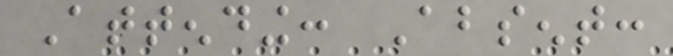Attending: Absent:
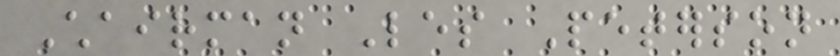Chairman Les Peterson
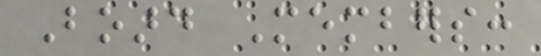Board Members:
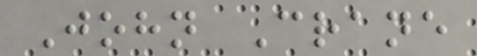John Crane
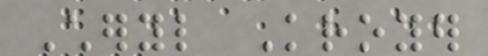Cheryl Kroyer
